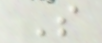S
